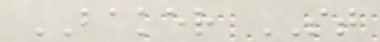BAKER ST
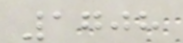1708
